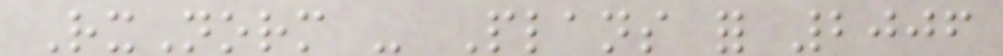RxNorm - Plans for 2006
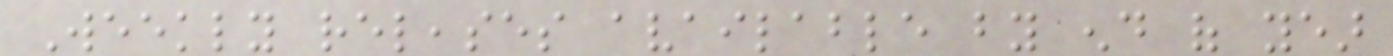Weekly releases available by end of year
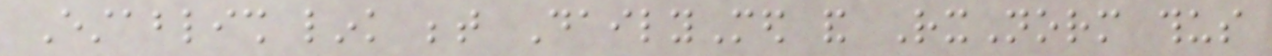Establish link between DailyMed and RxNorm thus
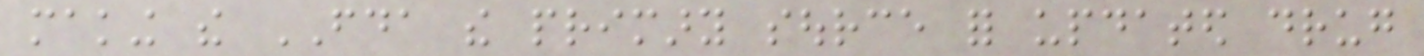making the FDA the primary source for updated drug
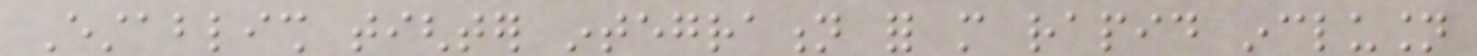Establish tighter integration for more rapid inclusion
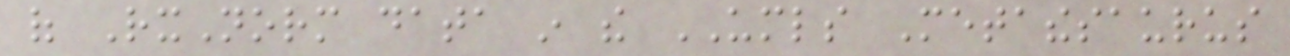of RxNorm data in the UMLS Metathesaurus
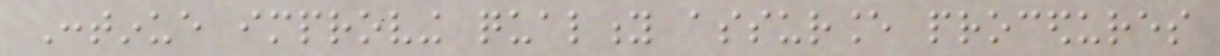Continue improving quality assurance procedures
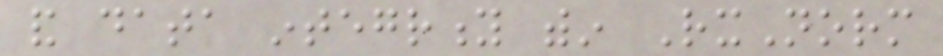and data integrity within RxNorm
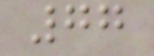77
